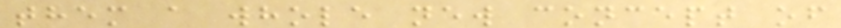them a whole new concept of
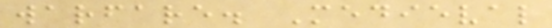warfare. Medieval
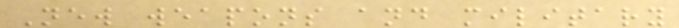New weapons and military
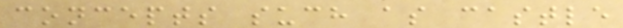concepts such as castle
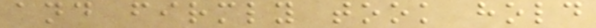and firmly took hold
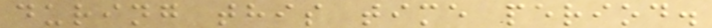during this time period.
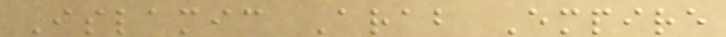Islamic Arab Empire
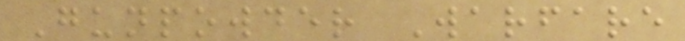Gunpowder Warfare
